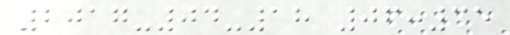2017-04-18 06:35
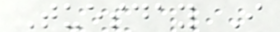Tuesday I
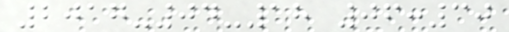2017-04-18 06:30
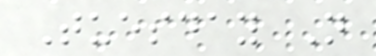Tuesday N
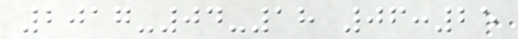2017-04-18 06:25
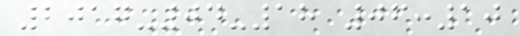2017-04-18 06:10
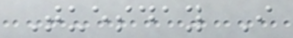Tuesday I
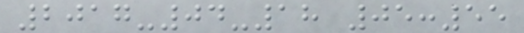2017-04-18 05:55
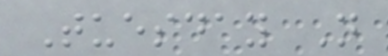Tuesday N
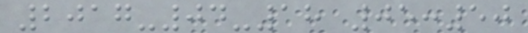2017-04-18 05:50
